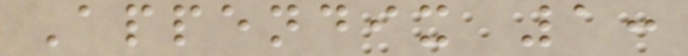Appendix 1:
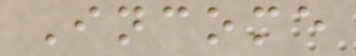Income
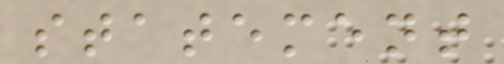statement
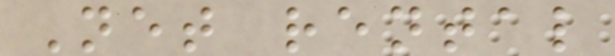Net rental
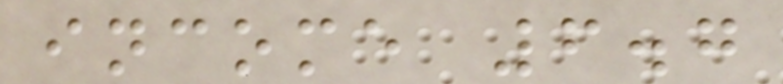income 6.7
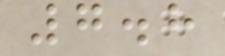7.8
